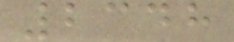2348
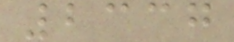2337
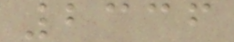2336
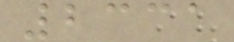2331
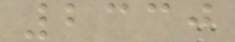2330
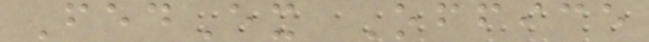FedEx Office
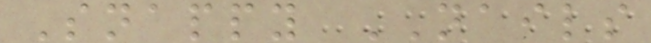Snappy NAILS
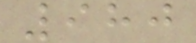980
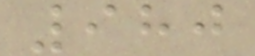980
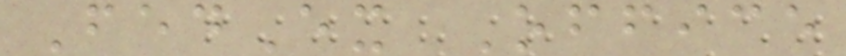FedEx Office
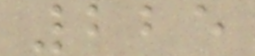225
